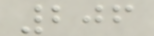206
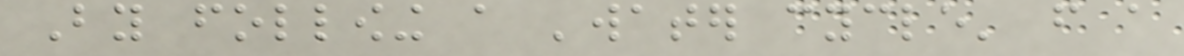By following a 'water cycle' from a
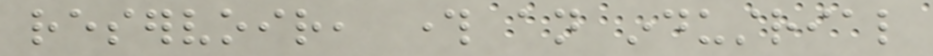reservoir, through an industrial
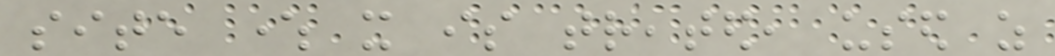site where it is treated, used as
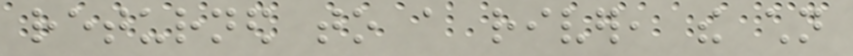returned to a river, the children
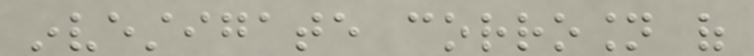investigate corrosion of
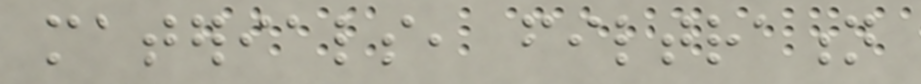materials, filtration
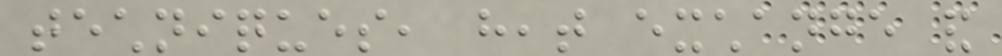techniques, heat exchange and
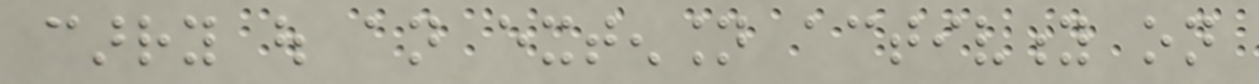carry out an extension activity on
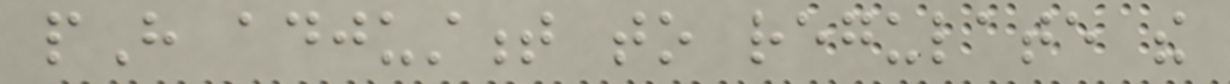pH adjustment to regulate the
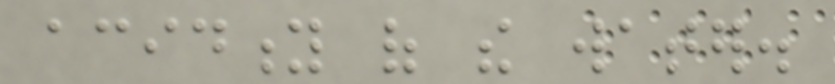acidity of the water.
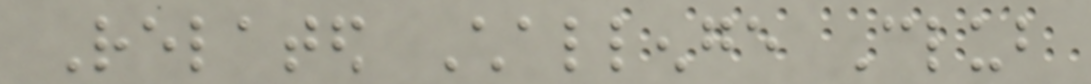Related Challenge Club
